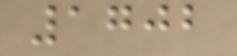1702
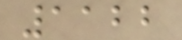1122
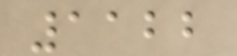1122
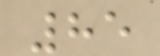85
